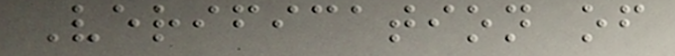Verification of
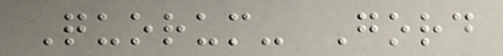Quorum- Gord
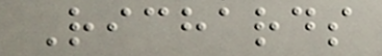Richards
